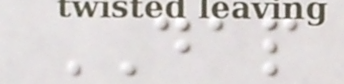DAP
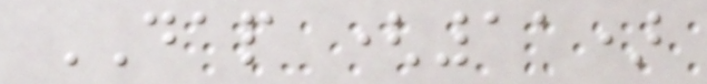DAP (11)
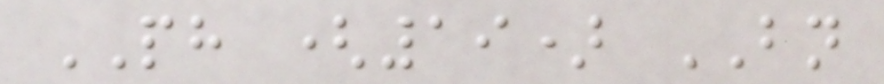PH (19) BN
